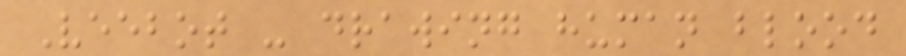Veebot - drawing human blood
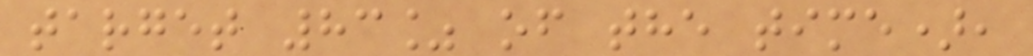target 83% of the time),
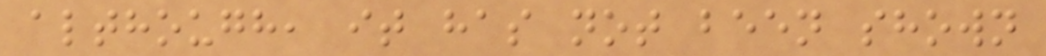although, it has not been shown
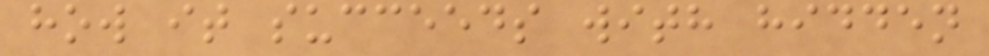how it succeeds with hidden
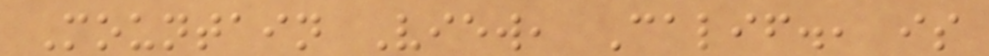Mountain View, Calif., is
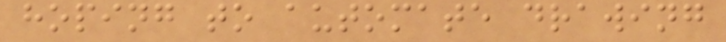hoping to automate drawing
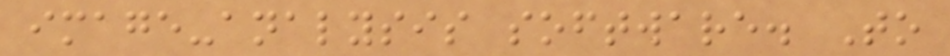image-analysis software. To
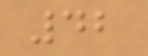42
